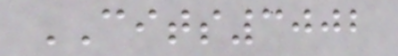CITS3002
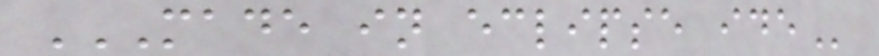MADE IN ECLIPSE IDE
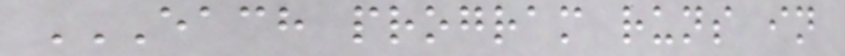EACH PROGRAM RUNS IN
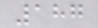187
